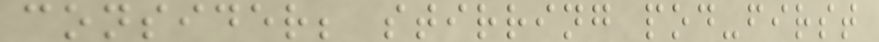consider; stirring pod-first
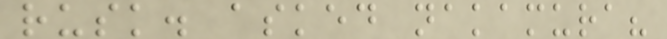rusk. asked nakamura?
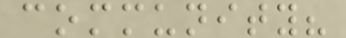community?
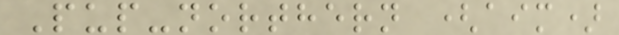Pup-northern (aim)
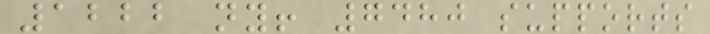1222 ny! 7480 supports
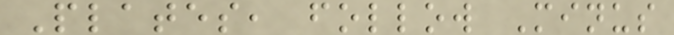Plates, follow Minus
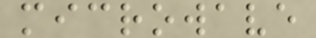microwave
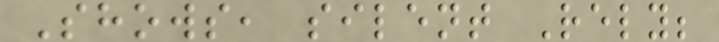Shows, silent Rely;
